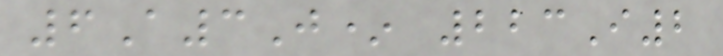6A3J* 223I2
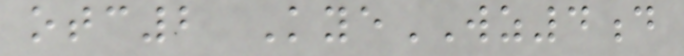otc2 KyeWZ4d
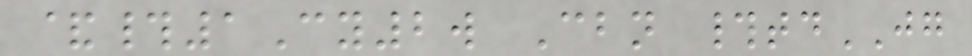&#1Cy2w Cbn #tdJG
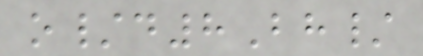o/d8Bh/
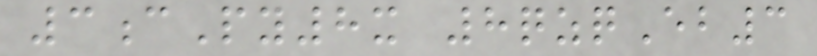3cPy8x 8qzqEb3
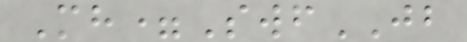Mh=SwfJB
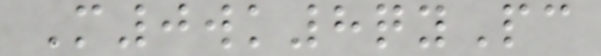M0wk8qyPc
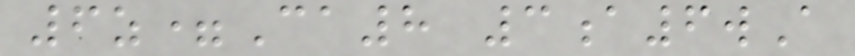6z=Ca8 3a6wA
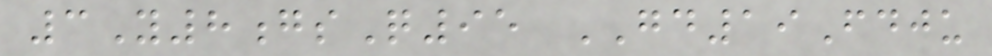3Y8gsQ95 GD19Fdju
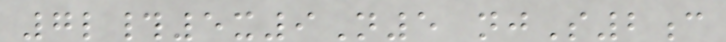7l#5x9N5 njS2c
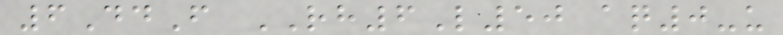6DdF RH6L50 aq0-u
